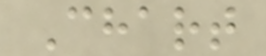Chart
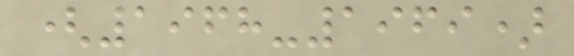(1968-1969)
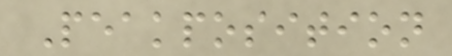Peakposition
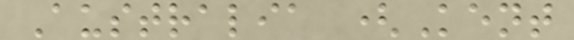Australia (Kent
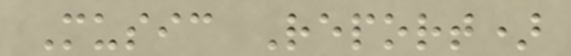Music Report)
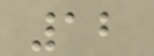12
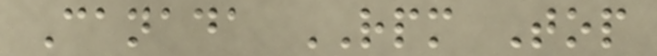Canada RPM Top
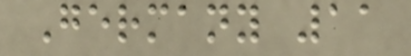Germany 11
